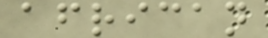african
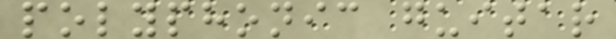polyphonic guitar
